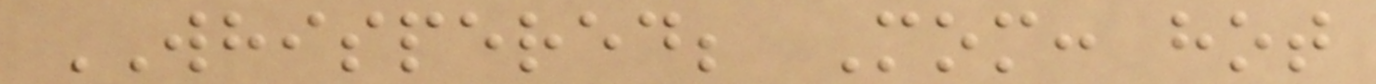WHISPERED; Mom: hot
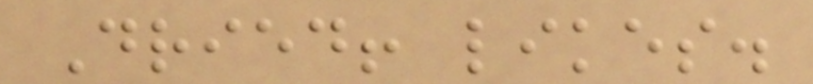Dried! likes.
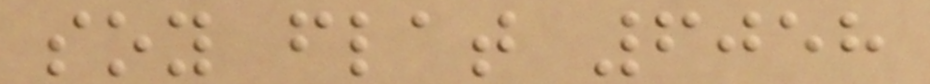soy flat 6058
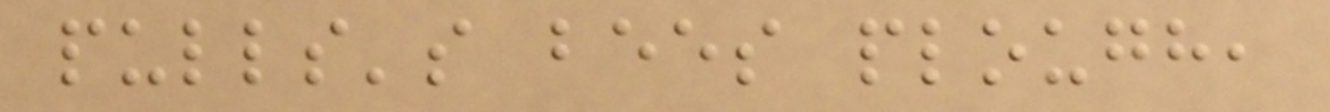pulls's bees plough,
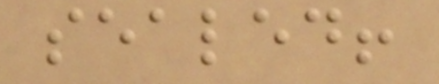sealed!
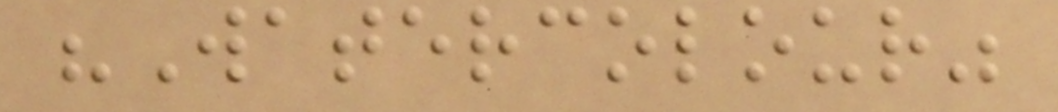"Watercolour"
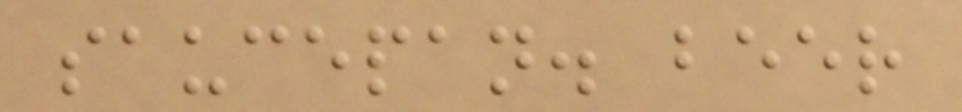saucepan. beer
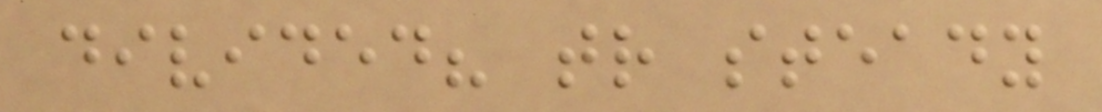divided? tr steady
